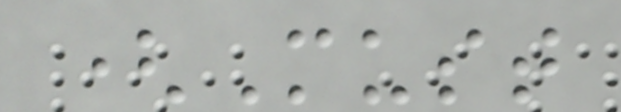(Must
